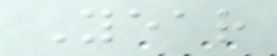Year
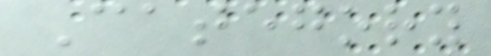Category
